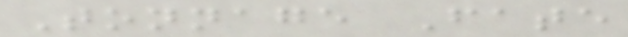Tonnage Fate
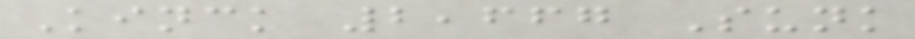Kinck 2,667 Sunk
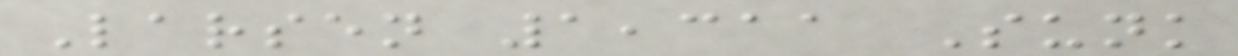Larsen 1,311 Sunk
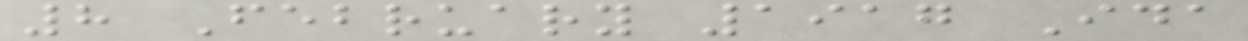8 February 1917 Ida
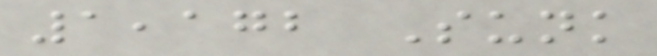1,172 Sunk
